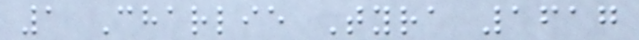1 Charlie Tyra 1617
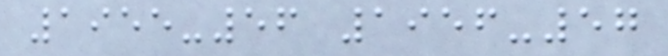1955-56 1956-57
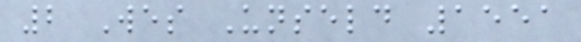2 Wes Unseld 1551
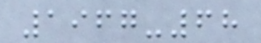1967-68
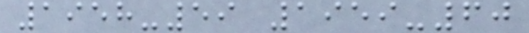1958-59 1959-60
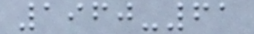1960-61
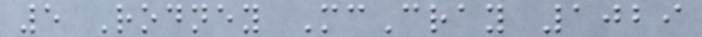5 Rodney McCray 1029
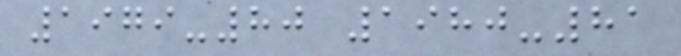1979-80 1980-81
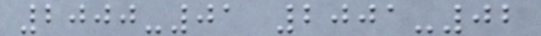2000-01 2001-02
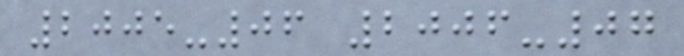2005-06 2006-07
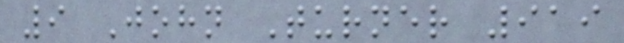9 John Turner 919
